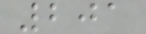201
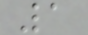1
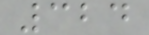324
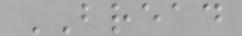BREAD
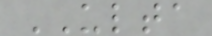ULTA
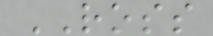ROSS
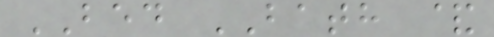BED BATH &
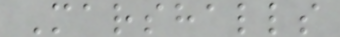Marshalls
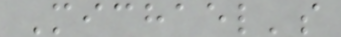Michael's
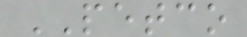PETCO
